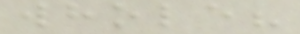whole?
